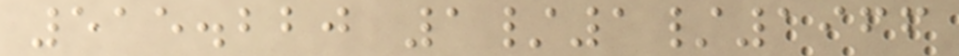515.220 1/1/1966
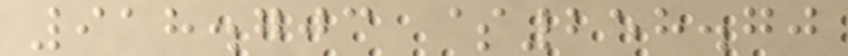918.703 $258.70
